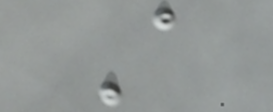A
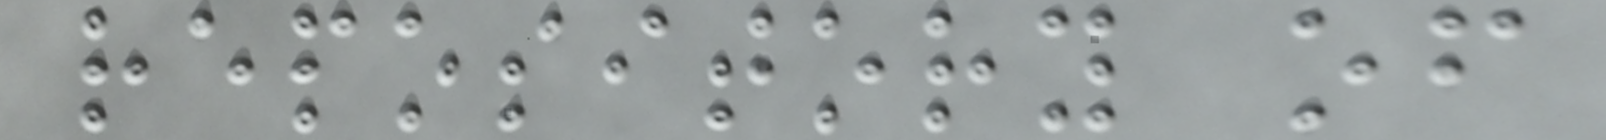repository of
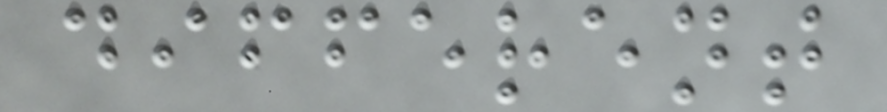different
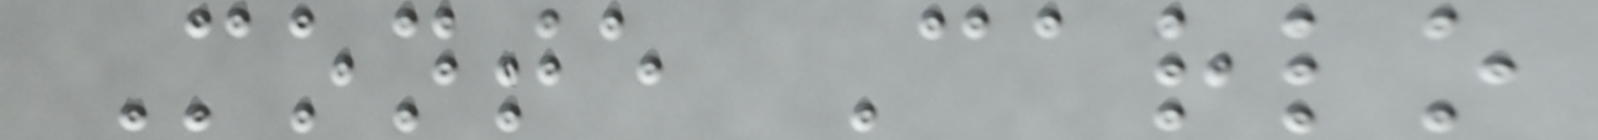Monte Carlo
